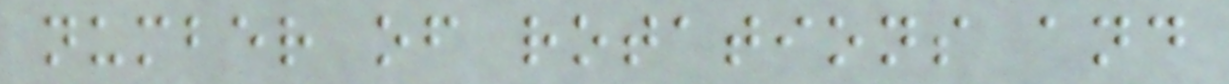number of rotations and
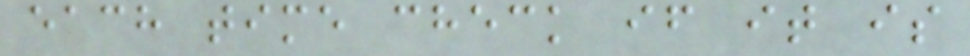each time check if it is
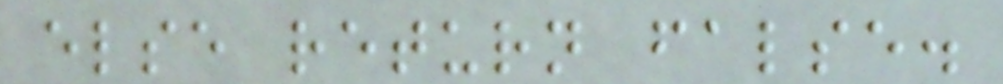else return false.
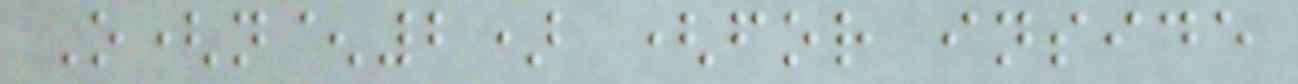O(n^2) (for inside
